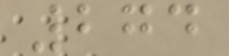274
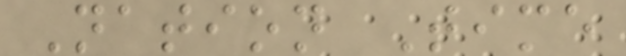Nation Time
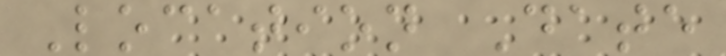Location Date
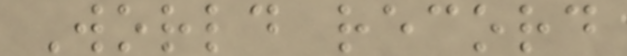World record
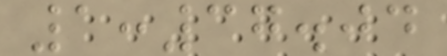1:37.04
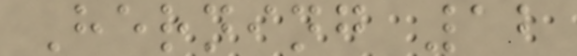Herning 12
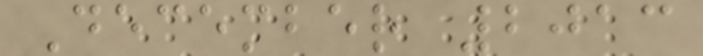December 2013
